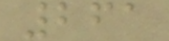261
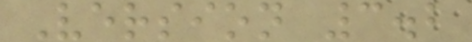Version 3.2
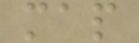map
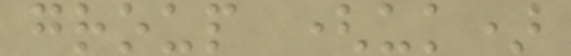group (uk)
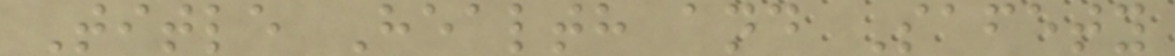Title Health and Safety
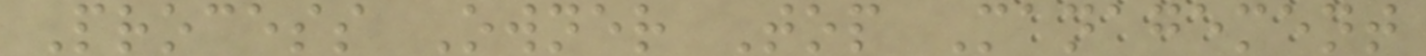Process Owner Top Management
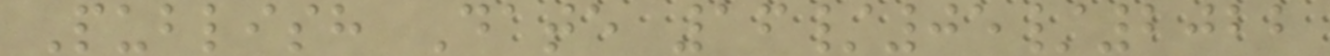Publish Date 16/05/2022
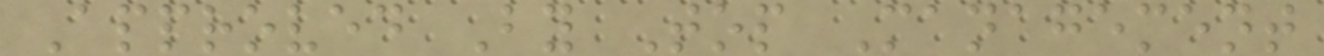Approved By Top Management
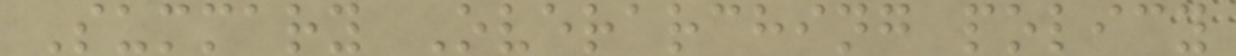Summary Overarching policy
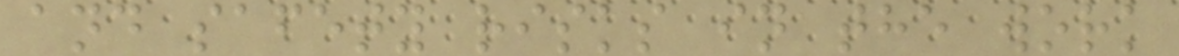and safety risks in the work
